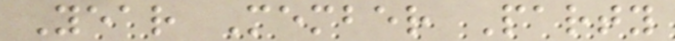Year Member Party
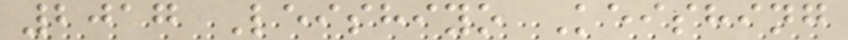2017 Leishiyo Keishing
